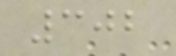302
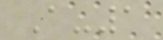A-1
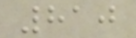810
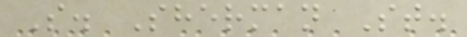S. Sherman St.
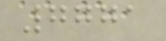7771
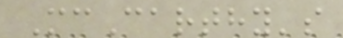McCarthy's
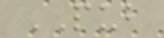PUB
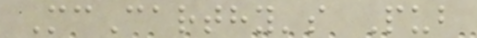McCarthy's Pub
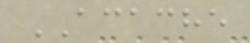ACACHE
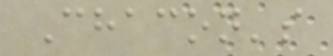Chacon's
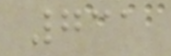731
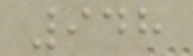948
